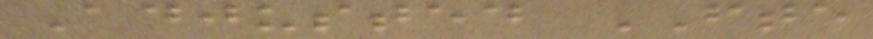Adjusted FTE
